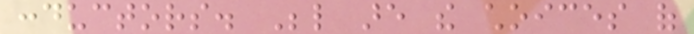conductors. Below are the choices of
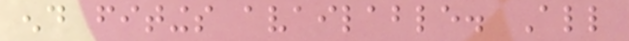end fitings available. All
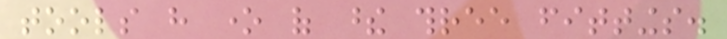tools have one of these three fittings.
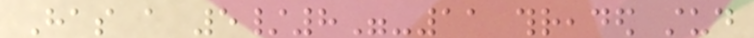Has a 5/8"-11 threaded stud
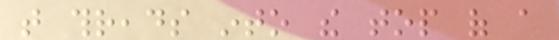that threads into the top of a
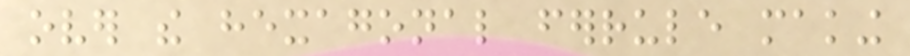over the hexagonal ferrule making
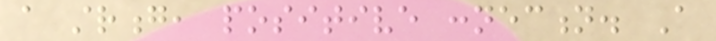a strong, positive connection. A
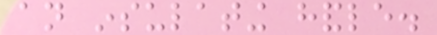an insulating handle.
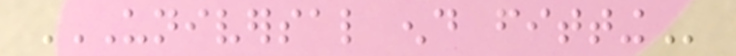UNIVERSAL END FITTING
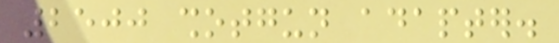2500 shotgun adapter.
